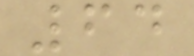64
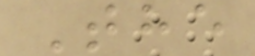The
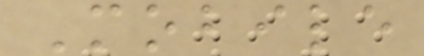Mobile
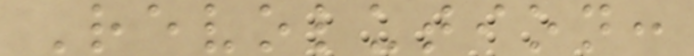Revolution:
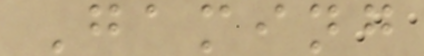Gaming
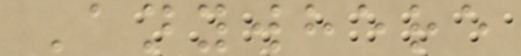Anywhere
